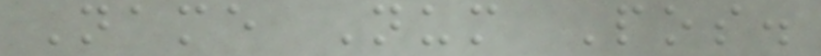Name Num Pos.
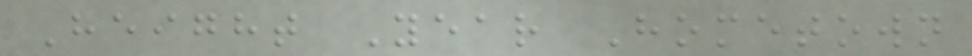Height Year Hometown
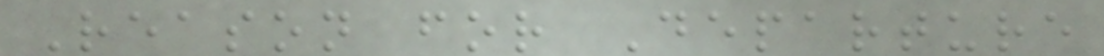Reason for Departure
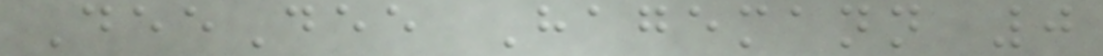DeeDee Hagemann 0
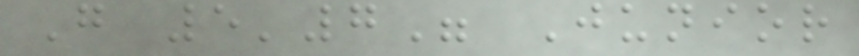G 5'7" Junior
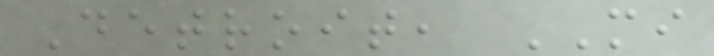Detroit, MI
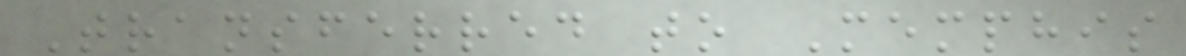Transferred to Memphis
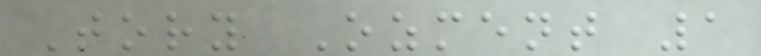Tory Ozment 1
